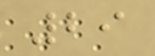29
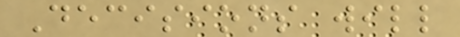Decisions will
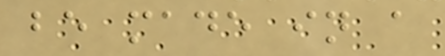be made in a
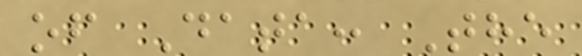of Data: The
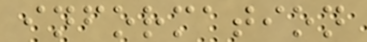information
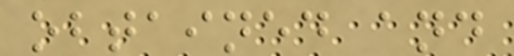obtained and
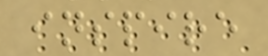inspire
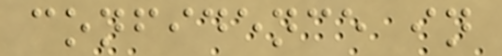confidence in
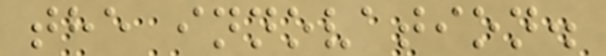the innovation.
